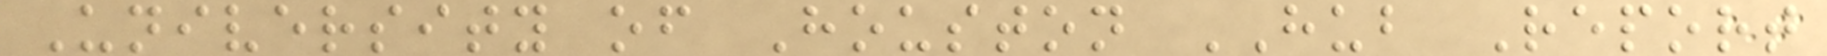University of Houston HUB Report
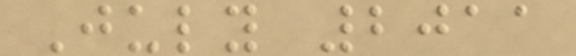July 2011
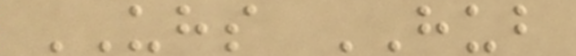UHS HUB
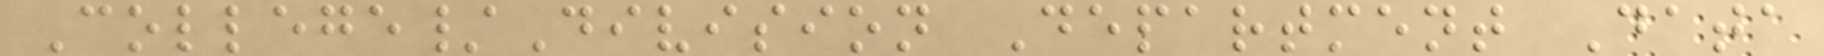College/Division Department Data
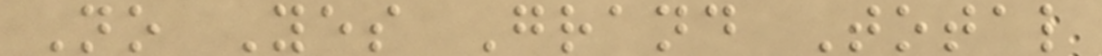No Yes Grand Total
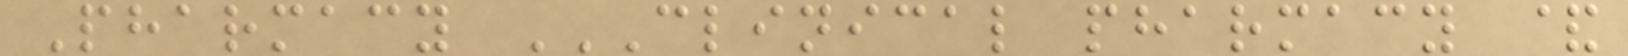Pharmacy CLINICAL PHARMACY &
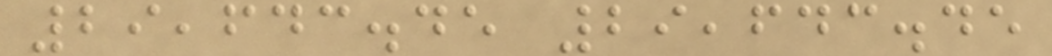29,643.45 29,643.45
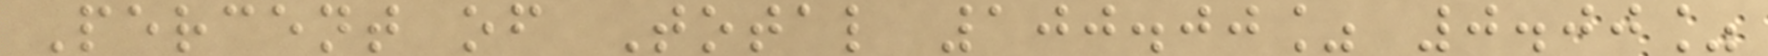Percent of Total 100.00% 0.00%
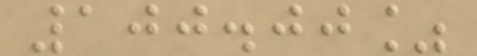100.00%
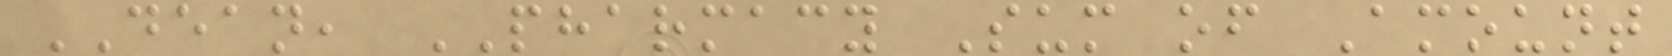DEAN, PHARMACY Sum of Amount
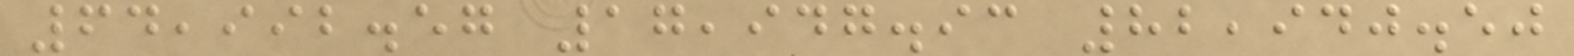64,992.57 17,947.93 82,940.50
